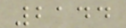2144
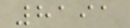8191
